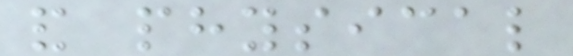and physical
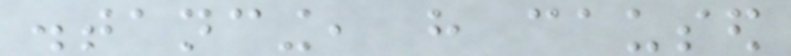distancing, have caused
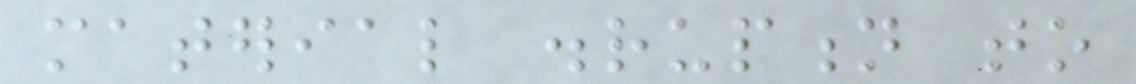material disruption to
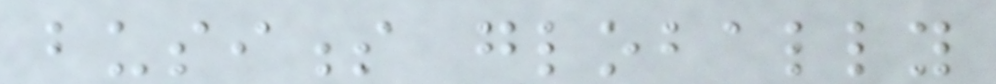business globally
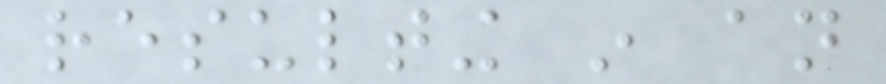resulting in an
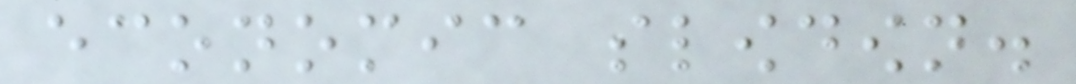economic slowdown.
